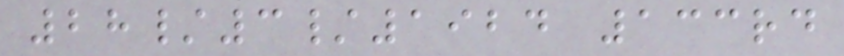28/3/1924 133rd
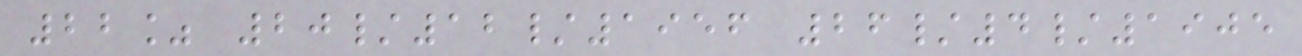22% 20/12/1956 26/4/1905
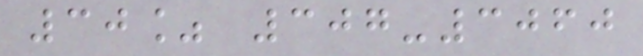30% 307-3060
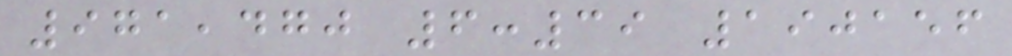971,470 6:39 190156
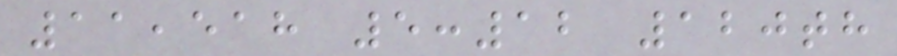11,518 5:12 120th
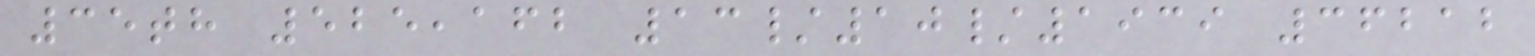35th 525,162 13/10/1939 36212
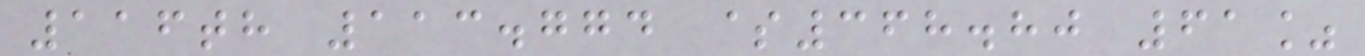116th 113.774 $368.80 61%
